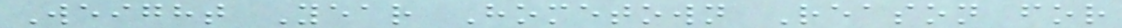Weight Year Hometown Reason for
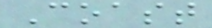Coast
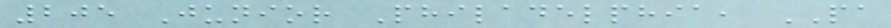205 Junior Philadelphia, PA
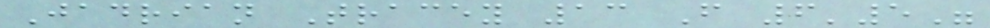Jadrian Tracey 13 F 6'5"
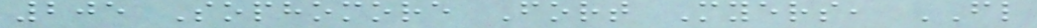205 Sophomore Fort Myers, FL
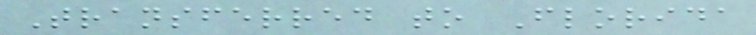Transferred to Florida
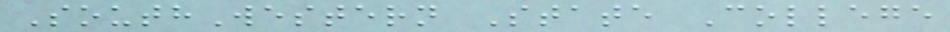SouthWestern State College
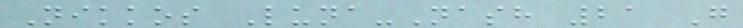Nikkos Luna-Nash 21 G
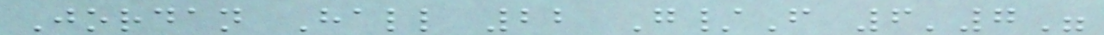Jordan Hall 22 G/F 6'7"
